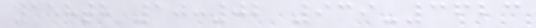158th 10:02 939-3623
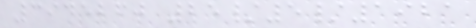3945260 25/5/1921
